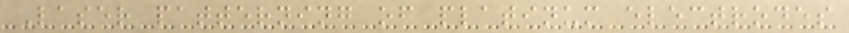Laser patterning of platinum electrodes
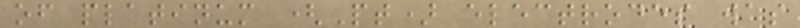of platinum (Pt) electrodes was
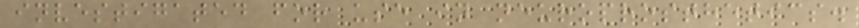investigated for use in neuroprosthetics.
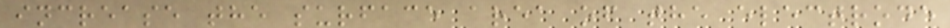increase the surface area of the electrode
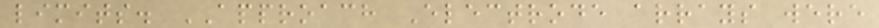limits. APPROACH Electrode arrays were
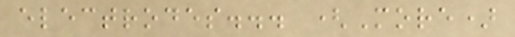electrodes... (More)
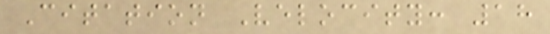Citation Velocity: 18
